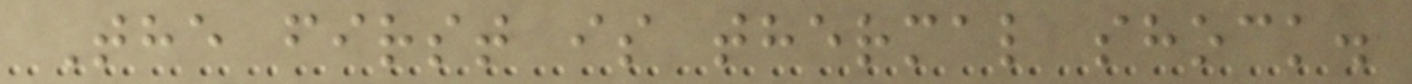The first is thermal shock.
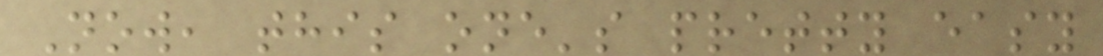Now, this one's pretty easy
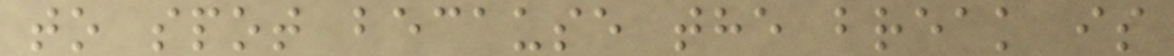to spot because the break is
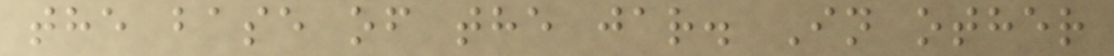the base of the jar. In other
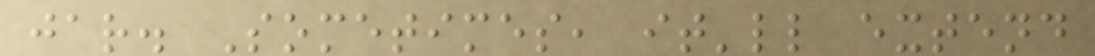jar. Sometimes, it'll extend
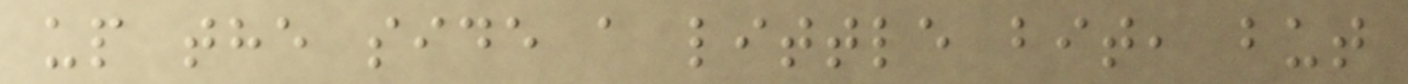up the side a little bit, but
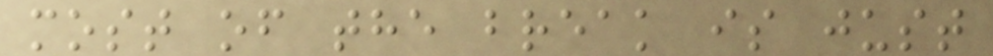most of the break is just
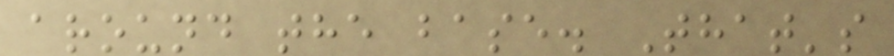around the base. That's
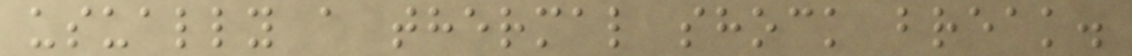usually a thermal shock break.
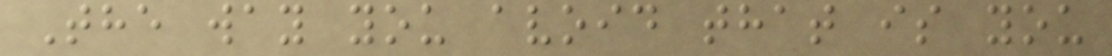The way you avoid that is you
